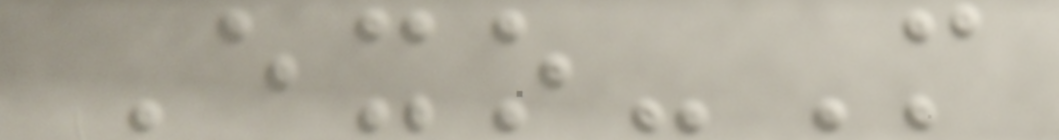Exo-M
